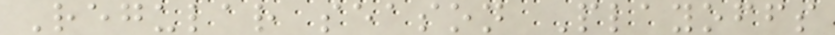Regular season Playoffs
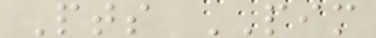Pts PIM
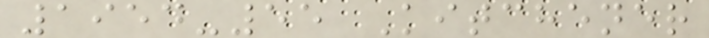1954-55 Kitchener
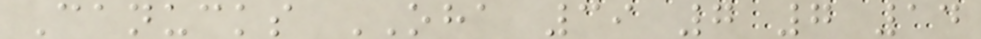Canucks OHA 39 7 7 14
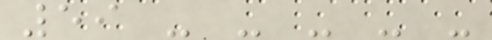59 - - - - -
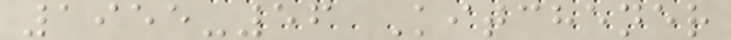1955-56 Kitchener
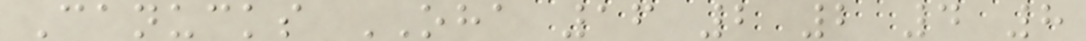Canucks OHA 16 2 2 4 8
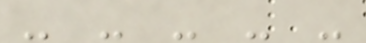- - - - -
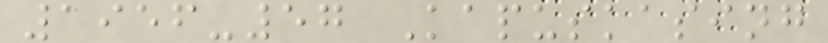1956-57 Kapuskasing
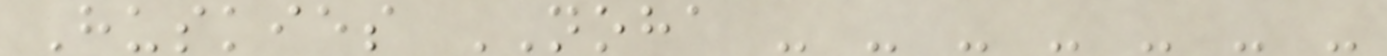Huskies NOHA - - - - - - -
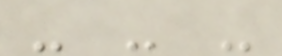- - -
